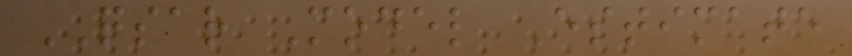QSAR Model Estimate
